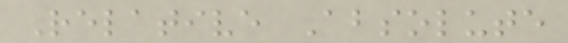Relative Absolute
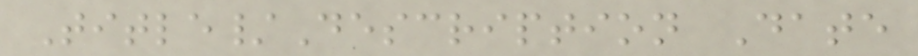Title/Description Date
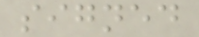signed
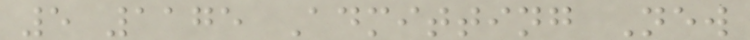5 1175 Admitting New
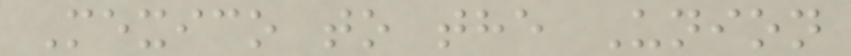Mexico to the Union
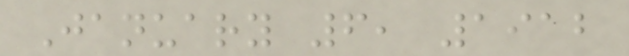January 6, 1912
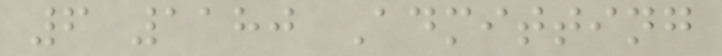6 1180 Admitting
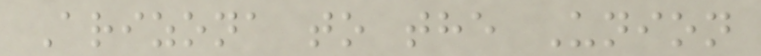Arizona to the Union
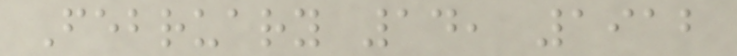February 14, 1912
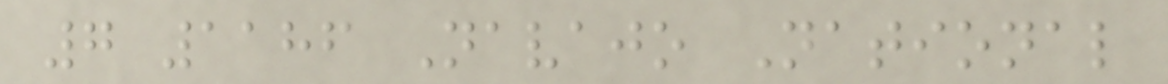7 1186 Navajo National
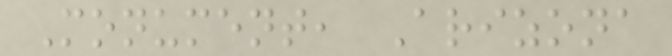Monument, Arizona
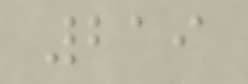219
